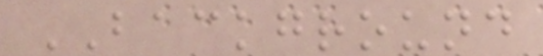BACKGROUND
